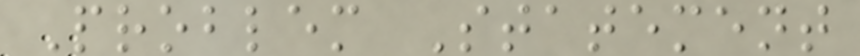Problem Statement
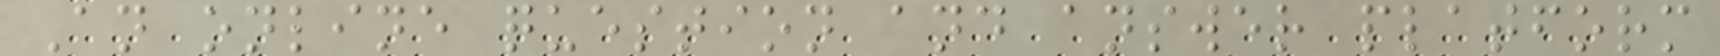An online question and answer platform
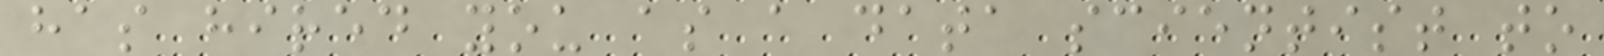has hired you as a data scientist to
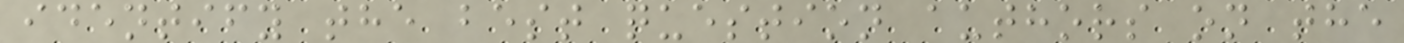identify the best question authors on the
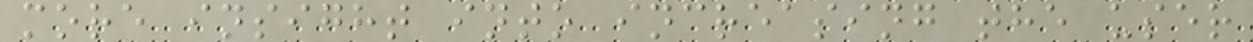more insight into increasing the user
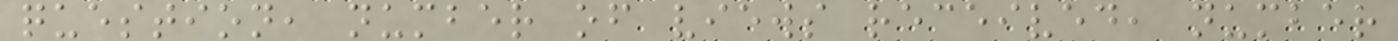question, number of views received, number
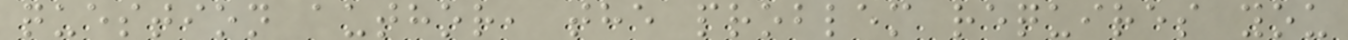question author, the problem requires you
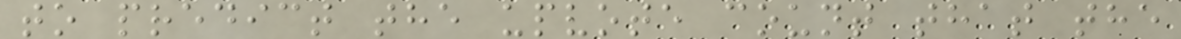to predict the upvote count that the
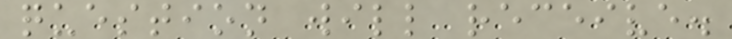question will receive.
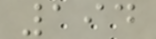194
